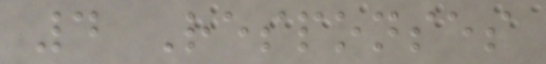4 Responses
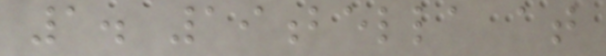1. 19bella at
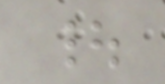|
